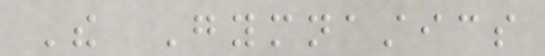The Gymnastics
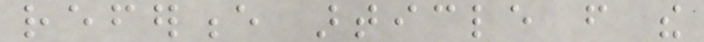reference article from the
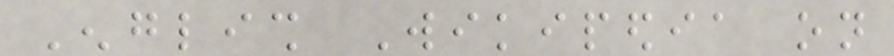English Wikipedia on
